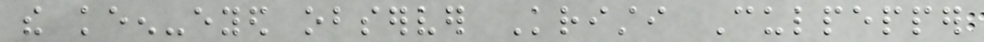the keen-eyed observer Kristi Culpepper
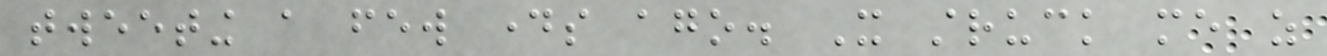tweeting a few days ago. It struck me as
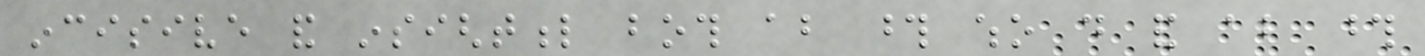incisive and insightful both about those who do and about those
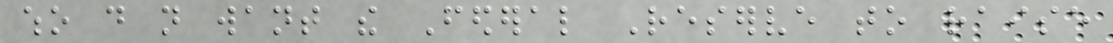who do not want the Federal Reserve to raise
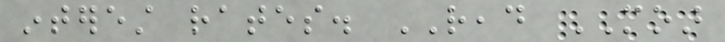interest rates. READ MOAR
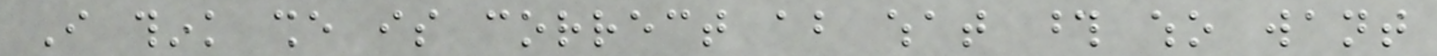I think she is correct about what those who want
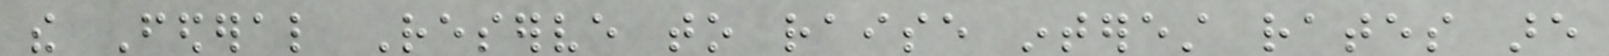the Federal Reserve to raise interest rates are
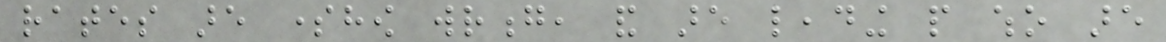rates are somehow wrong, and are leading people who are
